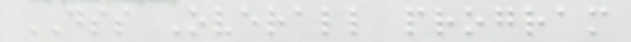DSS Overall program
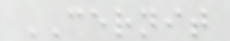CERNIT
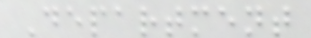Department
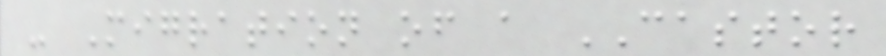- Migration of a CASTOR
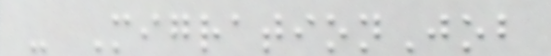- MigrationJob
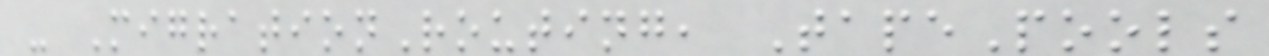- MigrationRouting, TapePools
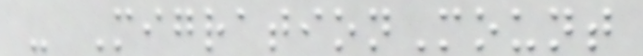- MigrationMount
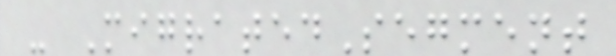- MigratedSegment
